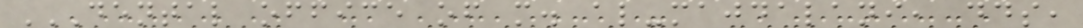DENTAL OFFICE OF M. AL-MAJDALANI, DDS,
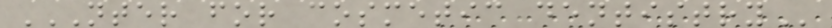NTER FOR COSMETIC DENTISTRY
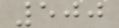500
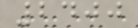2400
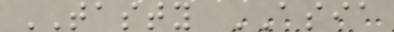TASTY ASIA
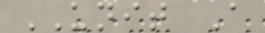UNIT A
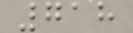718
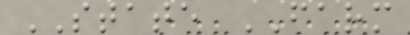STATE FARM
